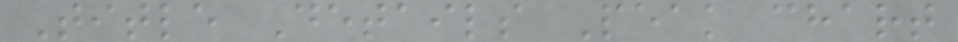Title Details Peak chart
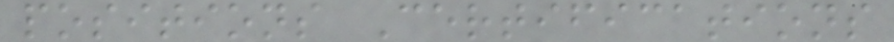positions Certifications
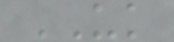UK
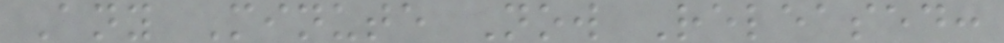Any Minute Now Released:
